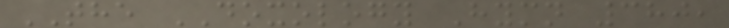THE DOXOLOGY Hymn 380,
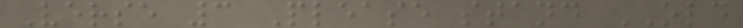Verse 3 Please stand OLD
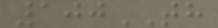100TH
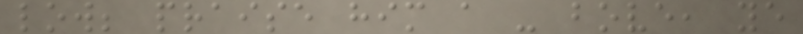low; praise him a - bove, ye
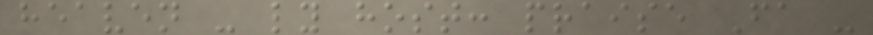heaven - ly host: praise Fa -
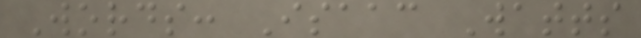Words: Isaac Watts
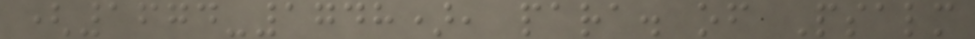(1674-1748), para. of Psalm
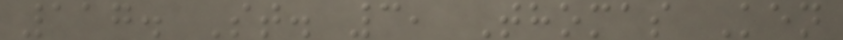117. St. 3, Thomas Ken
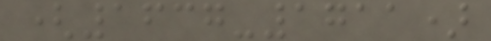(1637-1711)
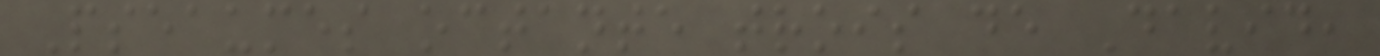Pseaumes octante trois de David,
